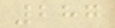287
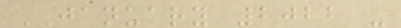JANUARY 2022 -
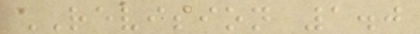REVISION 1.0
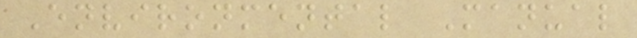Environmental Manual
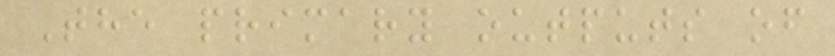The primary outputs of
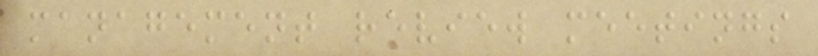management review meetings
